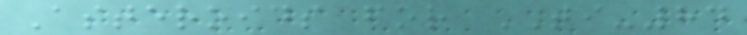Asteroids for TI-84
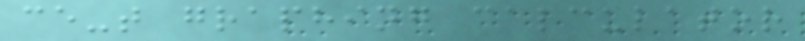ce-t graphing calculator
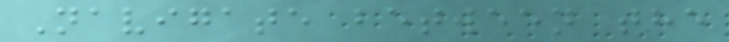Navigate between the
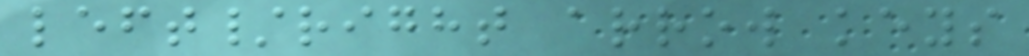left/right arrow keys
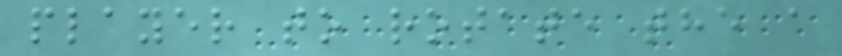player to rotate the a
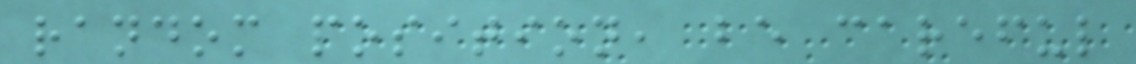random position, be careful
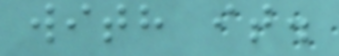with it.
